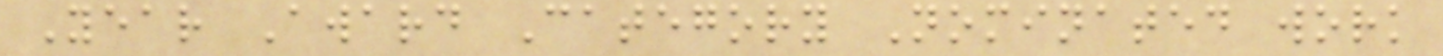Year Award Category Nominated work
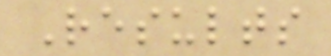Results
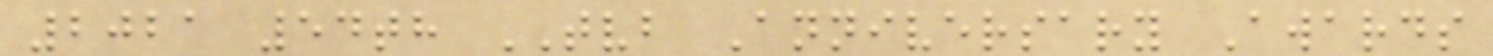2021 54th TVB Anniversary Awards
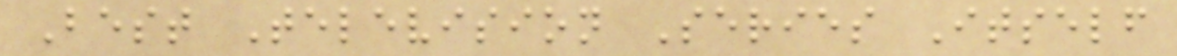Best Television Series Itself
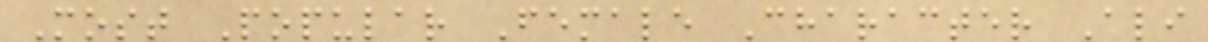Most Popular Female Character Ali
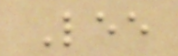Lee
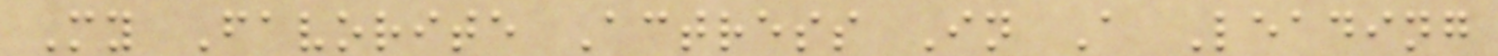My Favorite Actress In A Leading
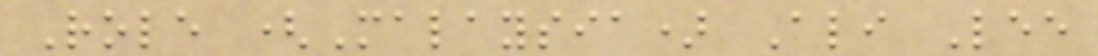Role (Malaysia) Ali Lee
